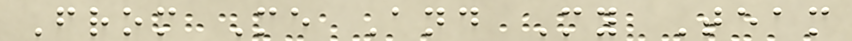From Me And My Team
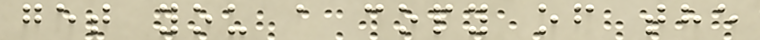get you a copy of the
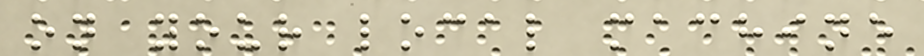on your local machine
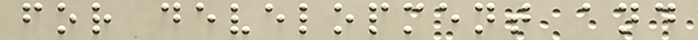for development and
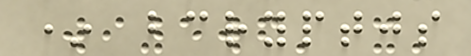* bcryptjs
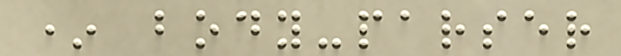* body-parser
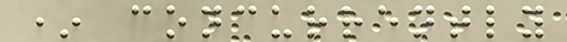* concurrently
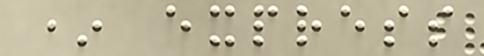* express
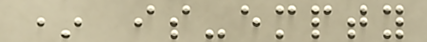* is-empty
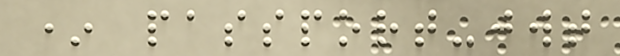* passport-jwt
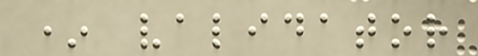* validator
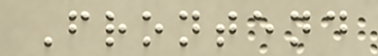Frontend
